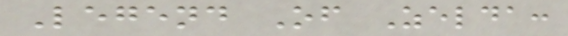Legend Of Zelda:
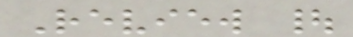Review |
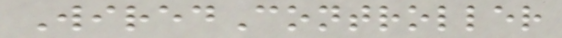WiredController
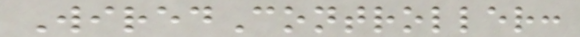WiredController:
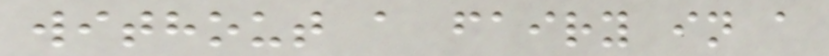without a fairy in a
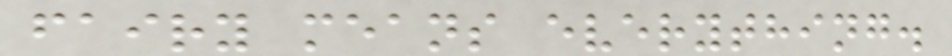fairy means everything.
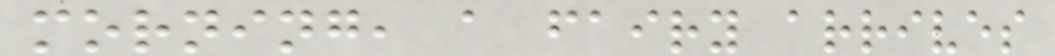morning, a fairy arrives
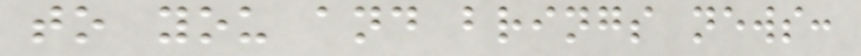to you and brings news:
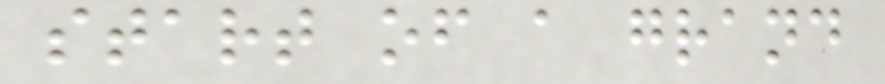start of a grand
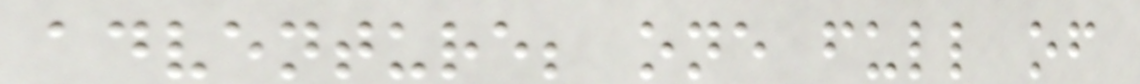adventure; one full of
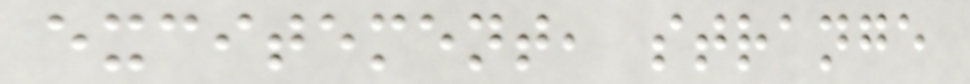excitement, strange
